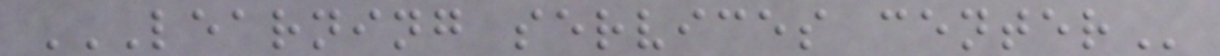LEARNING SERVICES CENTER
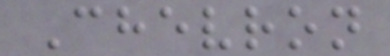Chevron
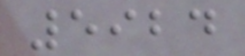5924
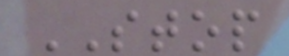STOP
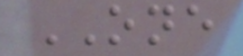ONE
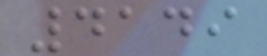4149
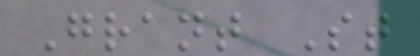Grant St
